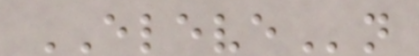ELEVEn
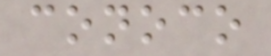conoco
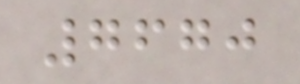7670
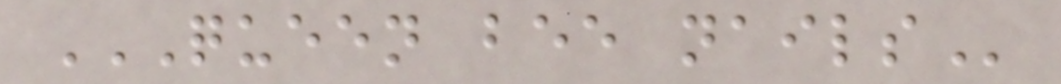QUEEN BEE NAILS
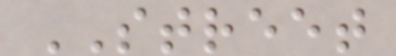STREET
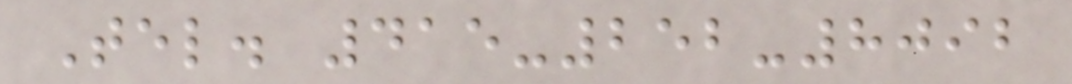Tel. 415-252-8092
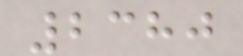2380
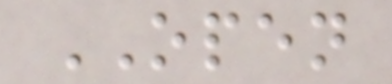OPEN
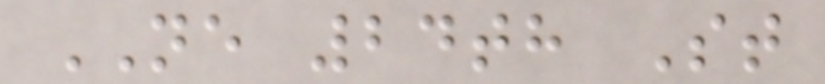NE 24th St
